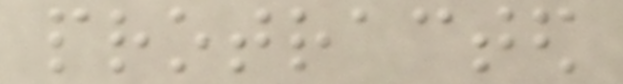protracted
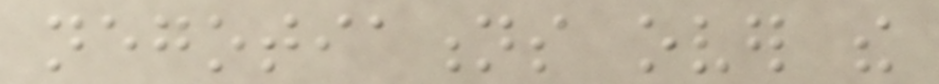negotiations over the
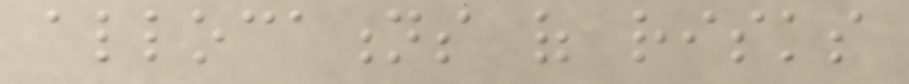allocations of risks
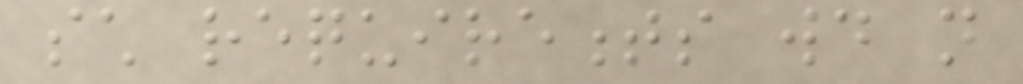such requirements would not
